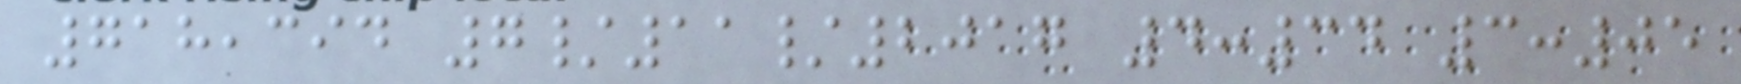718,394 7/11/2017 4:34 3:05
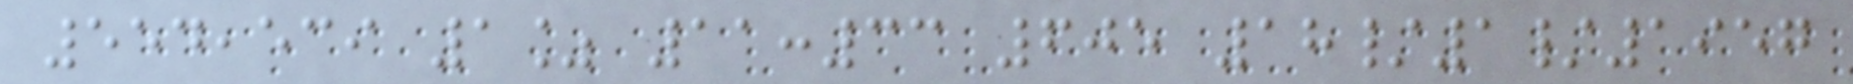554,539 1% 11:33 605 18/1/1957
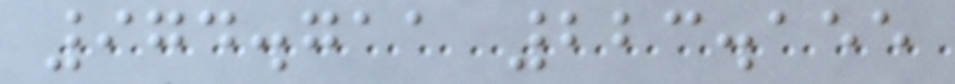974.711 223.155
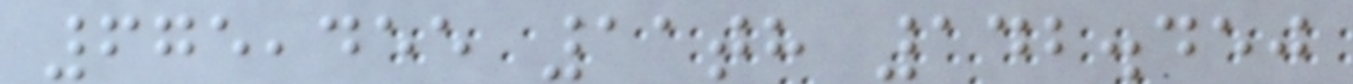675,455 11th 142.450
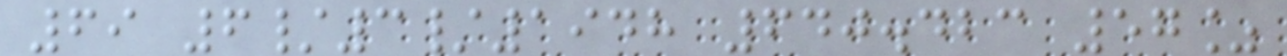69 6/3/1948 640.423 57%
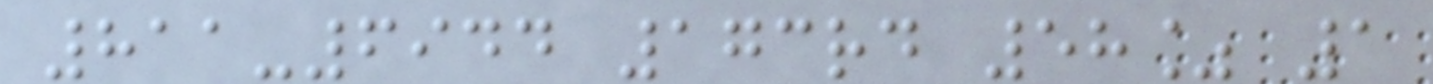811-6944 173rd 58% 1
